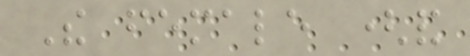The female (and
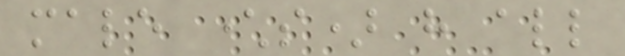male characters) have all
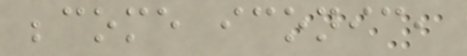become iconic,
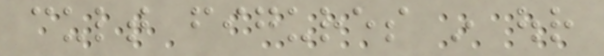cult figures in our
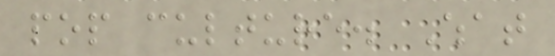pop culture. What
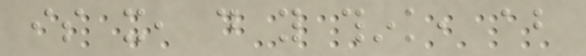is it, do you think, about
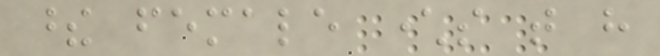these female characters that have
